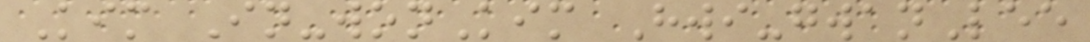Kim In-wonKim Hwi-gwanLee
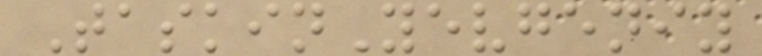TaskinYevgeniy
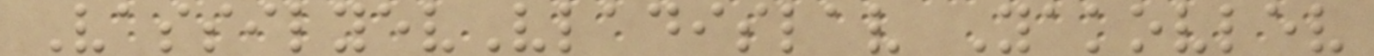VassilyevVladislav Yakovlev
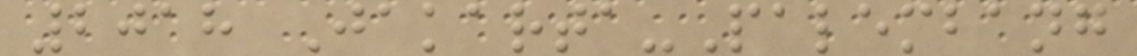2018 Jakarta-Palembang
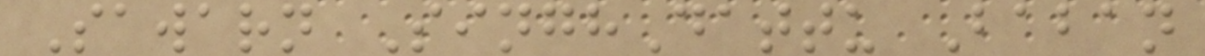Sawarn SinghDattu Baban
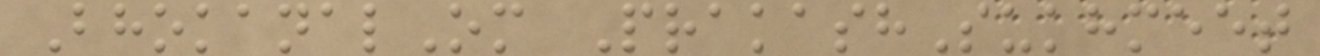BhokanalOm PrakashSukhmeet
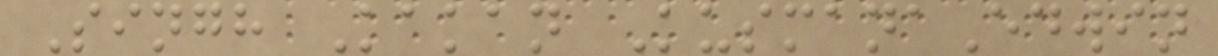Singh Kakan KusmanaEdwin
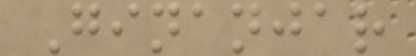Ginanjar
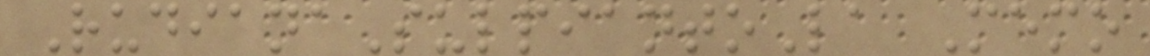RudianaSulpiantoLa Memo
